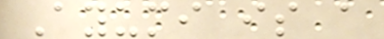Ayumi is a
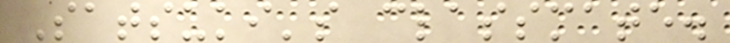Satsuki's classmate.
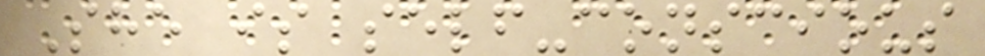She is self-conscious
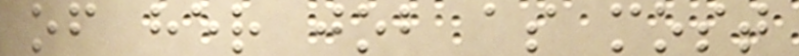of her job as most
